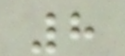8
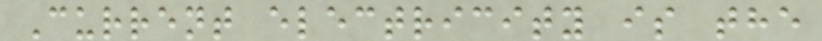Current electricity is the
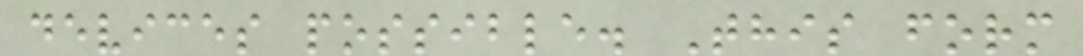devices possible. This form
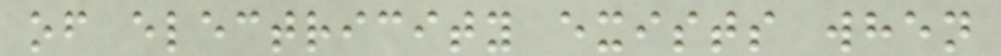of electricity exists when
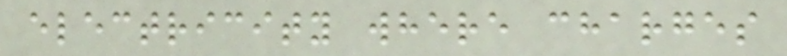electricity where charges
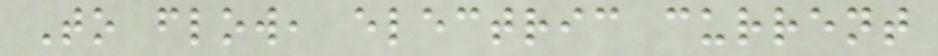To flow, electric current
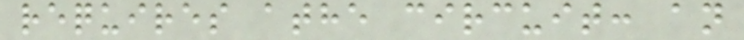requires athe circuit: an
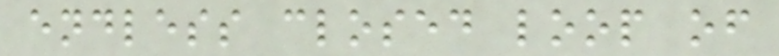endless closed loop of
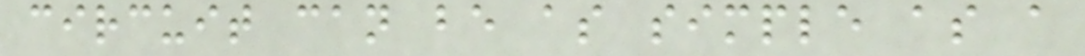circuit can be as simple as a
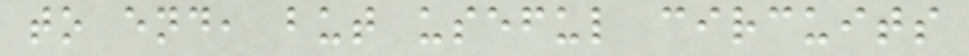to end, but useful circuits
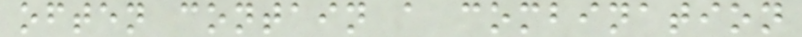often contain a combination
